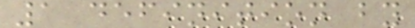1 definition by
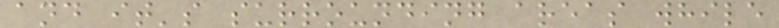and it's surrounding areas while
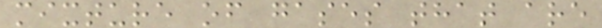mixture of gases that are
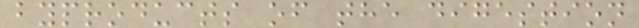byproducts of the digestion
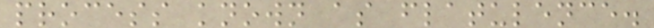process known as flatulence.
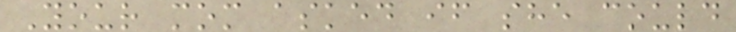Your mom asked if she could
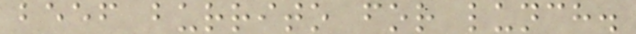beef burrito for lunch.
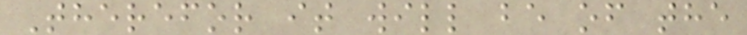Therefor it will be of the
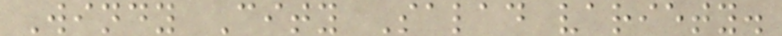Windy City Salad variety.
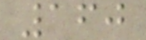160
